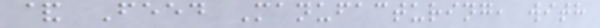& Feed Manufacturing, with
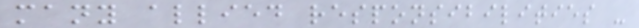many allied responsibilities -
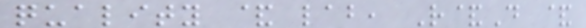quality & lab, R&D &
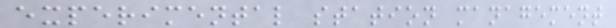experimental station management
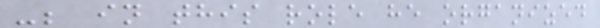-; in this role he organized
